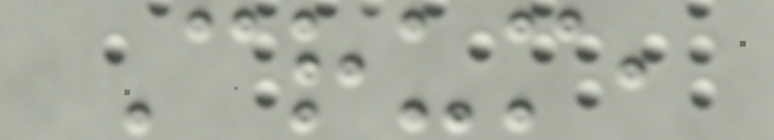Crum,
